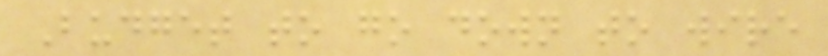Budget to go down to wire
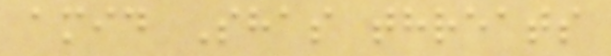amid Shas threats
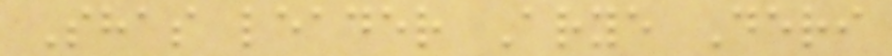Shas leader Arye Deri
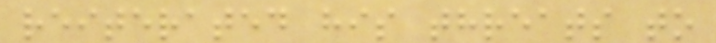reiterated his threats to
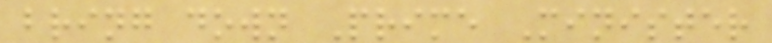bring down Prime Minister
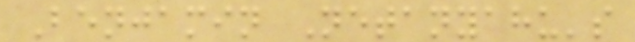Benjamin Netanyahu's
